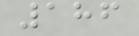186
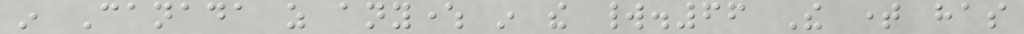in Canada as anywhere in the world.66 The time has
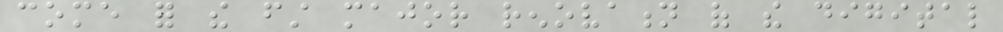come for the first major renovation of the digital
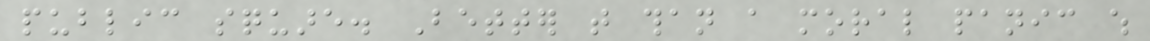public square. Better that than a moral panic which
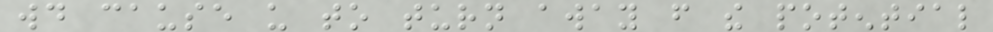would cause us to turn away from the potential
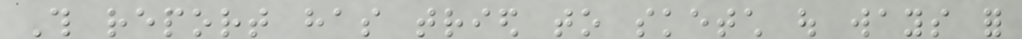This report has tried to sketch out ways for
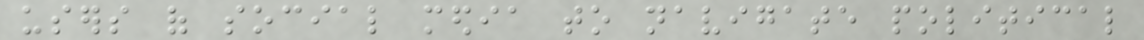users of social media to navigate political
